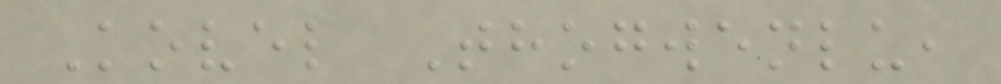Kovel Thogwenlu,
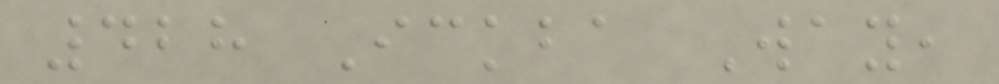428 Ickba Way,
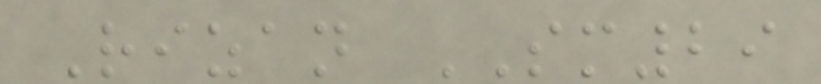Rizan SM29
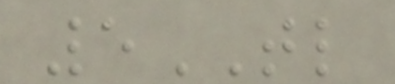5TL
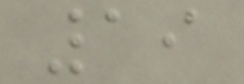19
